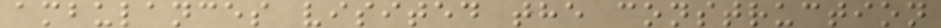ambulances visited the construction
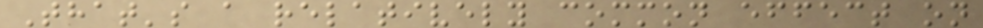That's a relatively common effect on
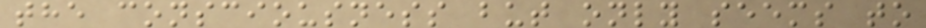the consciousness but only seems to
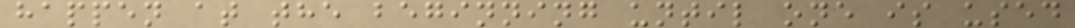happen at the beginning until one is used
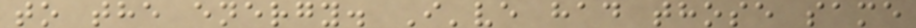to the energy. I've had those same
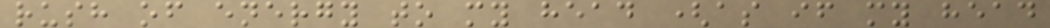rush of energy to my head (as if my head
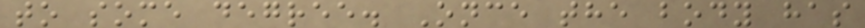to some degree. Once the body has
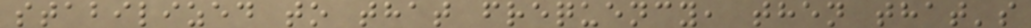stabilized to that frequency, then that's
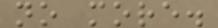no more.
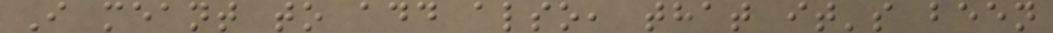I meant to add also, that it's been
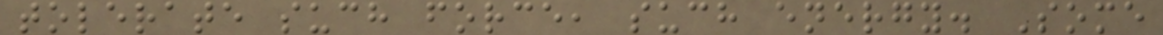tolerate such force, such energy. Some
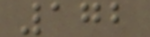172
